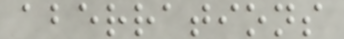aberrations
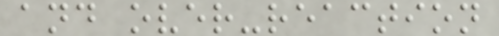and over-reaction
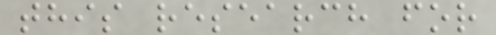this research for
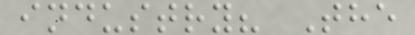industry? The
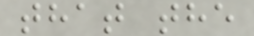that the
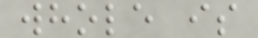whole is
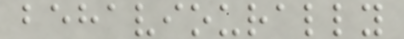behaviourally
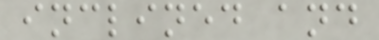inclined and
